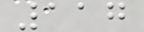117
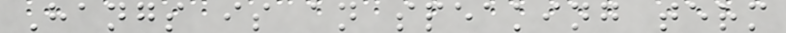Hangs is an speaking term
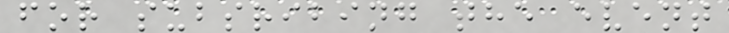for subsribing the event
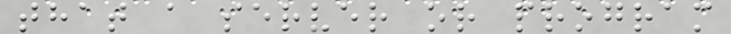that a server or program
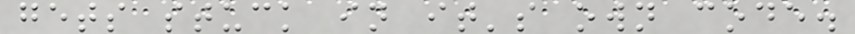gets stuck in it's own code.
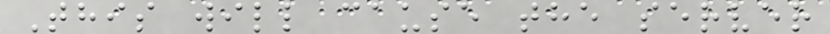This will cause the server
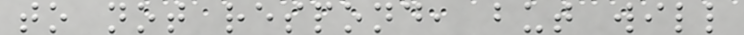to not respond, but will
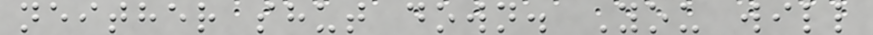neither shut down. You will
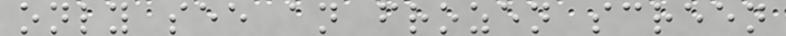only see an frozen screen
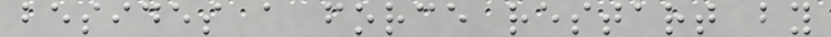besides a force restart by
